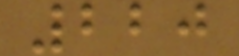220
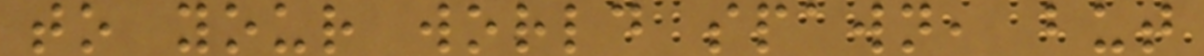to your world spawn, but
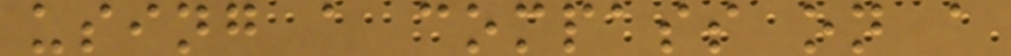using a compass on a
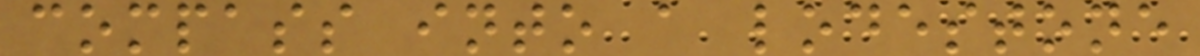compass into a lodestone
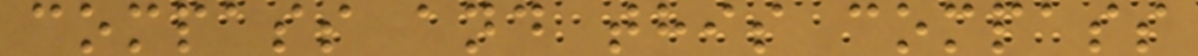compass and this compass
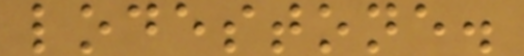lodestone.
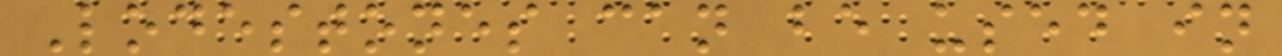Lodestones can be used in
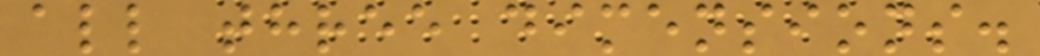all three dimensions.
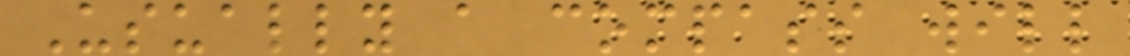Usually a compass will
